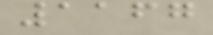1167
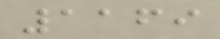1169
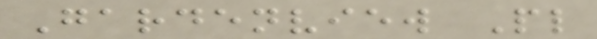Gardenview Pl
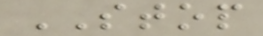STOP
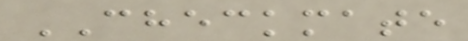CHECKMATE
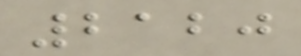2120
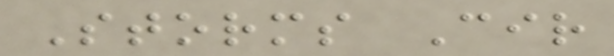Storms Cir
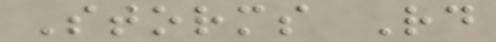Storms Rd
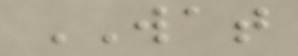WAT
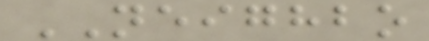NEIGHBO
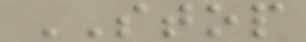STOP
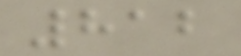812
